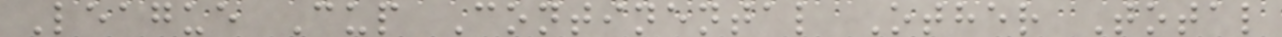League Cup Continental Other Total
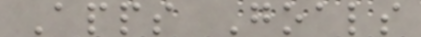Apps Goals
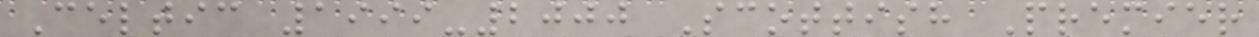Celtic 1999-2000 Scottish Premier
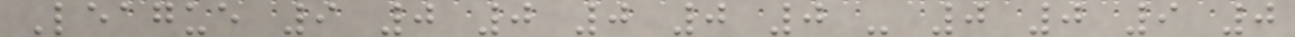League 9 0 0 0 0 0 - 0 0 9 0
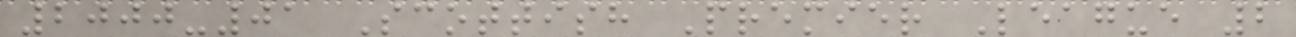2000-01 Scottish Premier League 2
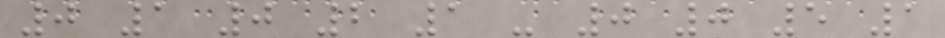0 1 0 2 1 - 0 0 5 1
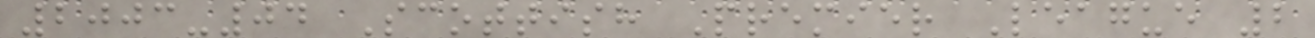2003-04 Scottish Premier League 2
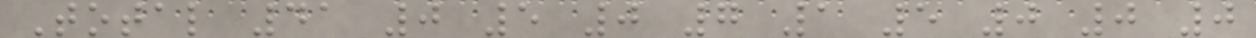Total 41 0 5 0 7 1 5 0 0 0
